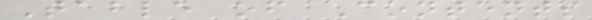Table of Contents
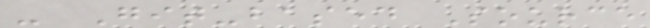- Git-based Source
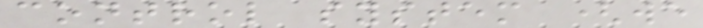control system (we
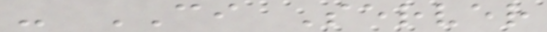- CI Server
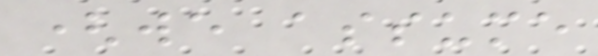(we assume
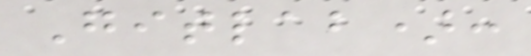Gitlab):
